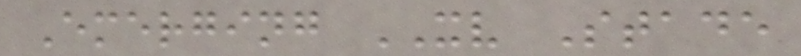Emerging XV Stade
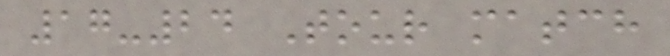17-24 Tour match
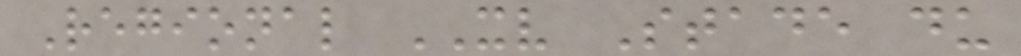Regional XV Stade du
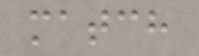match
